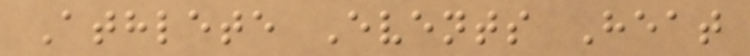Athlete Events Heat
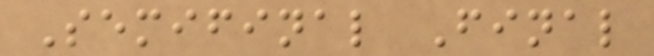Semifinal Final
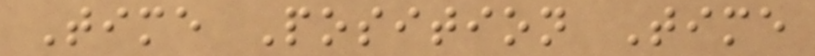Time Position Time
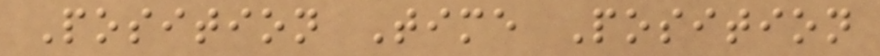Position Time Position
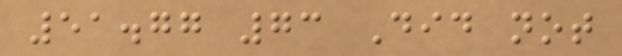51.77 73 Did not
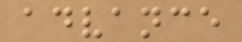advance
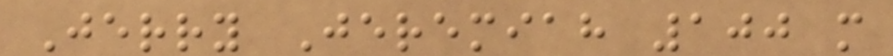Jerry Jeremiah 100 m
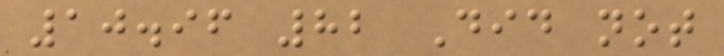10.96 82 Did not
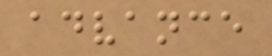advance
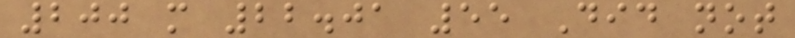200 m 22.01 55 Did not
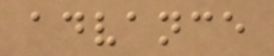advance
